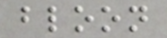bloon
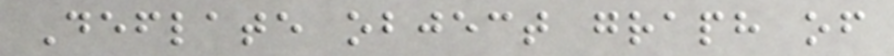Deflate object graph of
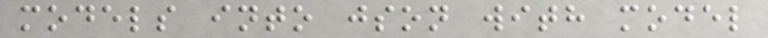models into json with model
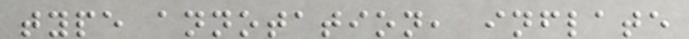type annotation, inflate
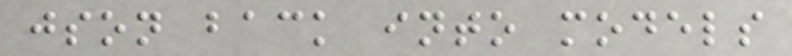json back into models
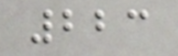223
